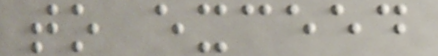to exceed
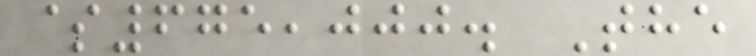$675,000. The
